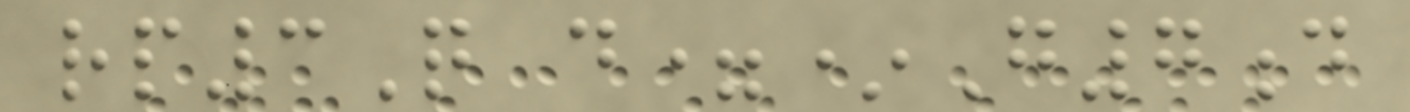rp3Q d=*G7d
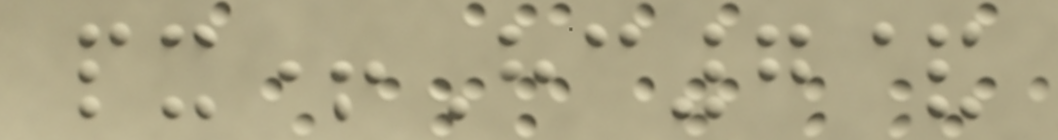px+Hc7&
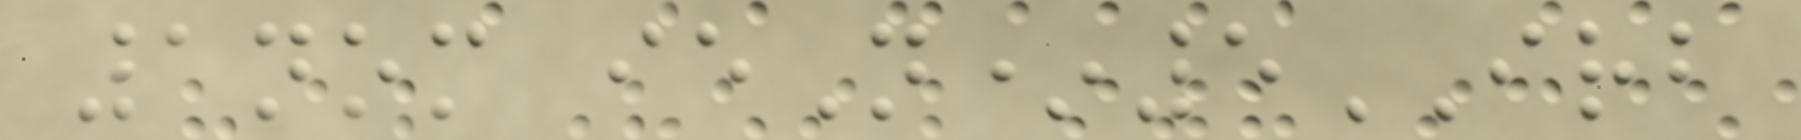1nom ieN*5IRB
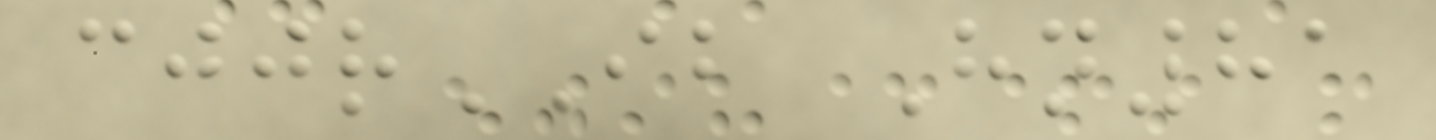cjjrIB Hn81
